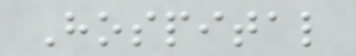Hospital
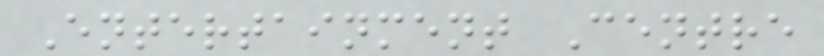Entertainment Centre
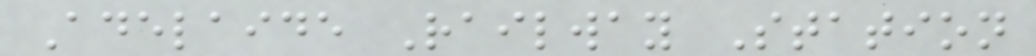Adelaide Railway Station
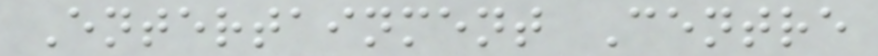Entertainment Centre
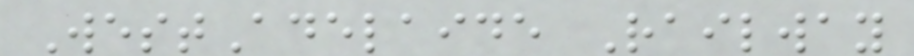WestAdelaide Railway
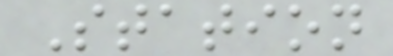Station
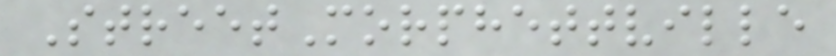StreetMorphettville
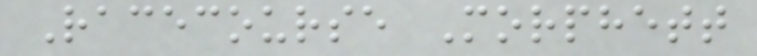Racecourse Morphett
